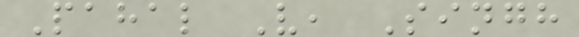Pahal V, Singh
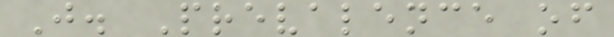J. Prevalence of
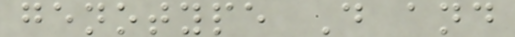genotype D and
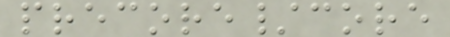precore/core
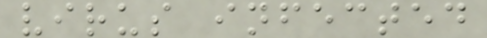virus infected
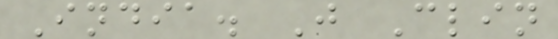India. J Clin
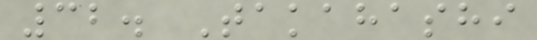32. Takahashi
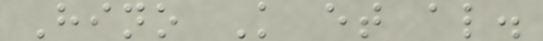Hino K et al.
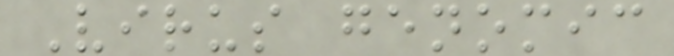Virus genomic
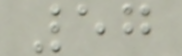57
